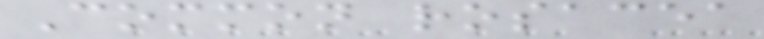Common rosacea
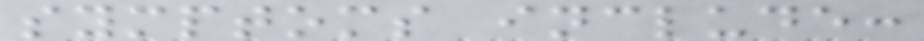symptoms include:
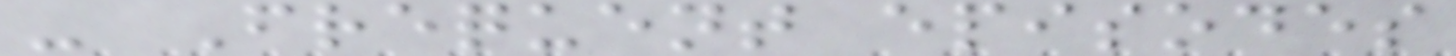- Frequent episodes
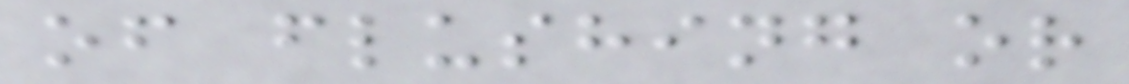of flushing or
